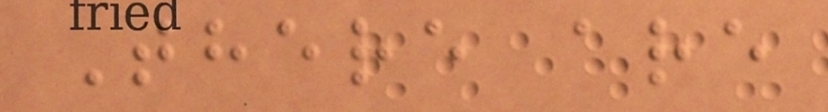There are
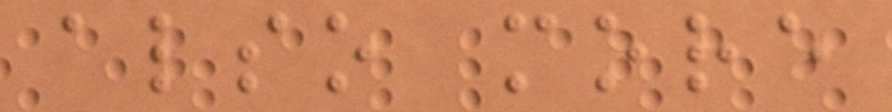also more
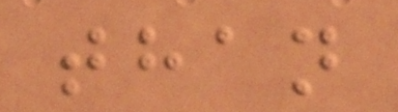than
